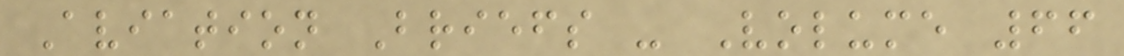Aviation Briefs - Volume 66
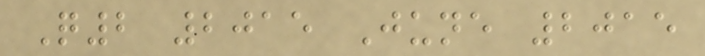Q2 2015 June 2015
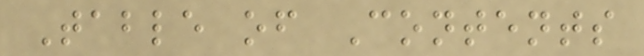Table of Contents
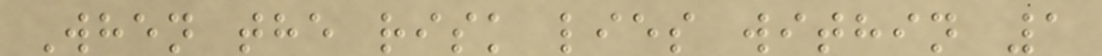When the risk lies within 1
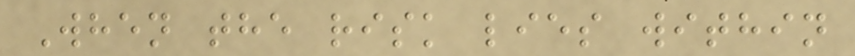When the risk lies within
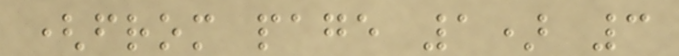(from page 1) 3
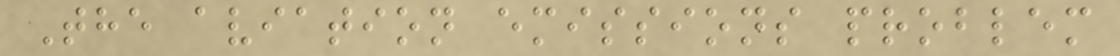The aviation emissions problem
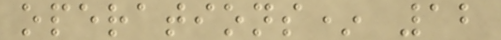operations* 12
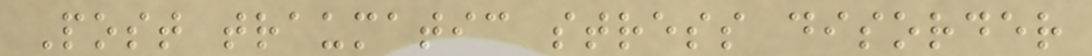Post traumatic stress disorder
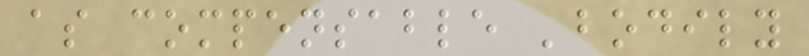as compensable 'bodily
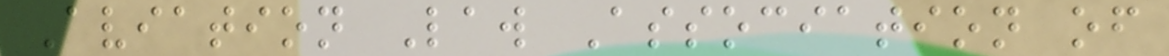Aviation Law Association of
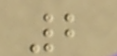2
